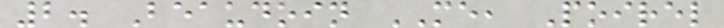2. Beaudoin ME, Poirel
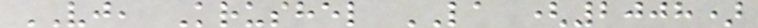VJ, Krushel LA (2008)
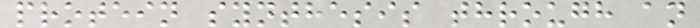protein synthesis through an
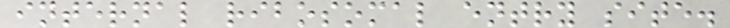internal ribosomal entry site.
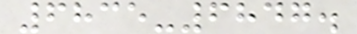6835-6847.
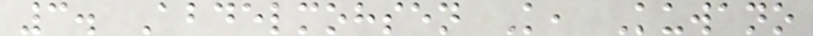3. Abdelmohsen K, Kuwano
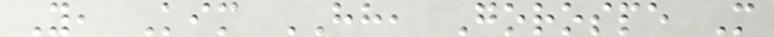Y, Kim HH, Gorospe M
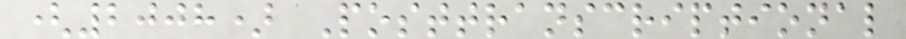(2008) Posttranscriptional
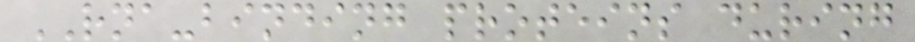RNA-binding proteins during
